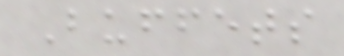Buffets
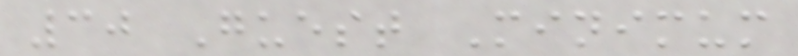30 Guest Minimum
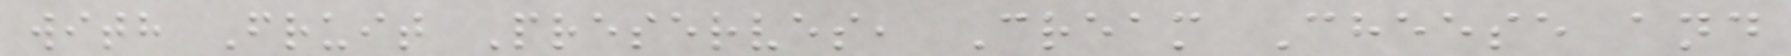with Fruit Preserves, Cream Cheese and
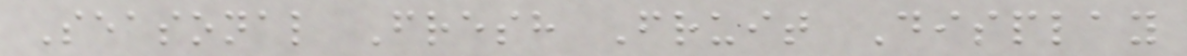Seasonal Fresh Fruit Display
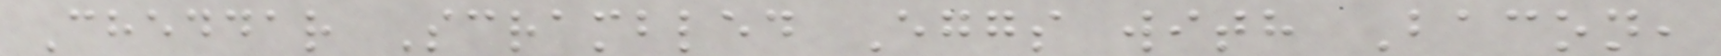Cheddar Scrambled Eggs with Bacon,
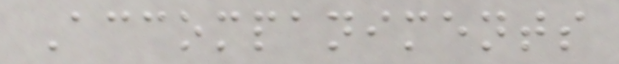Accompaniments
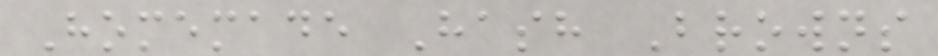Homemade Hash Browns
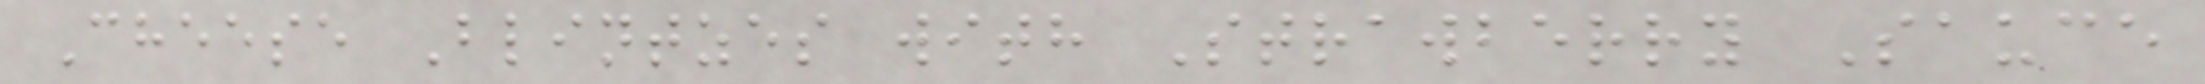Cheese Blintzes with Strawberry Sauce
